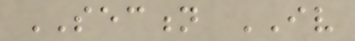SECTION IV
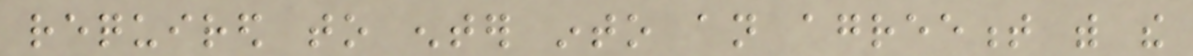required to enter into an agreement with the
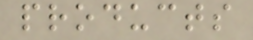products
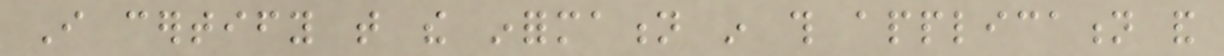I certify that the information in this application and
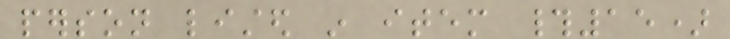person listed in item #15)
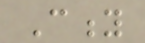City
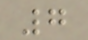7
